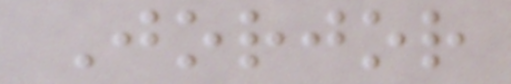Jorjor
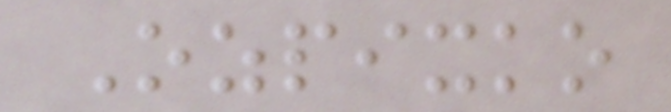Ozpixko
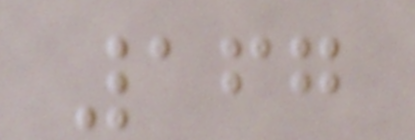167
